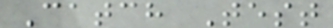Catch Test
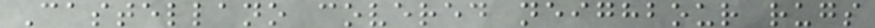Castellano covered neighbour rugs
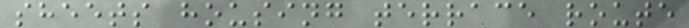sheets housing terrace route
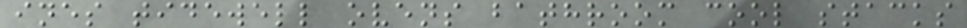ines tidewell ovens bathroom cool stacks
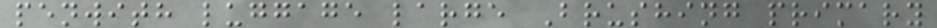penwith luggage large Brushing primary
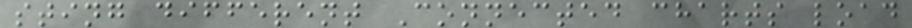sting different Connected charts load
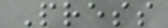Press
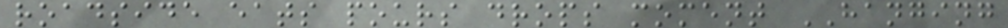roadside eats pours drops moment HANGING
